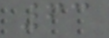63
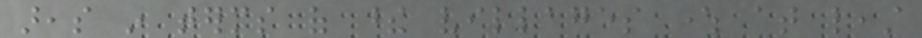areas in terms of these villages where at least
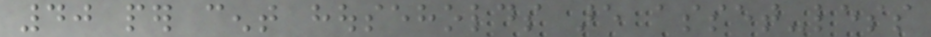40 per cent households are asset-less
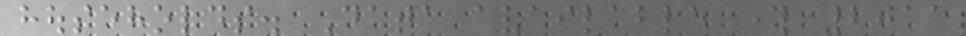households. Data available through 2011
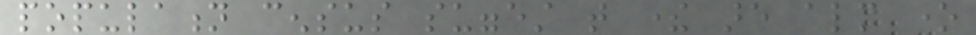population census suggest that there are almost one
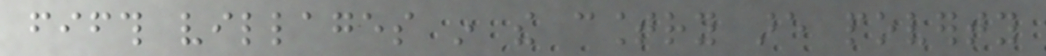fifth villages in the country are poverty
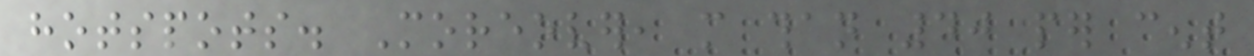hotspots. Moreover, more than 40 per cent
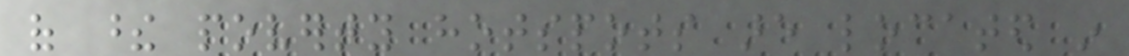of these poverty hotspots are located in
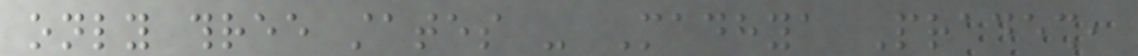only three states - Madhya Pradesh,
